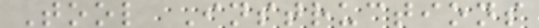Tool Instructions
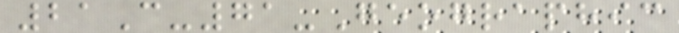21C-71-Geographic
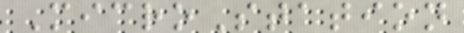MicroStation
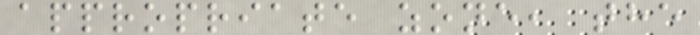appropriate zone, the
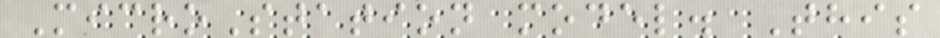MicroStation model. This
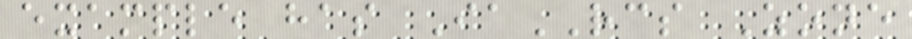example has IaRCS Zone
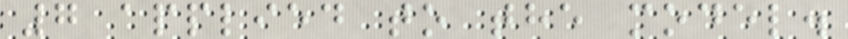7 applied to the model.
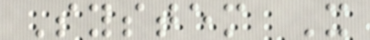System X
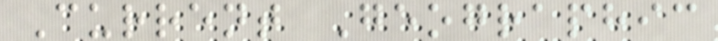Current Geographic
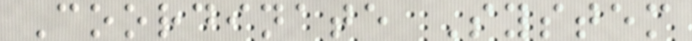Coordinate System
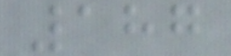187
